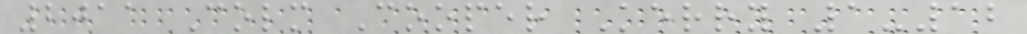2011 Colm Cooper Kerry 1-12
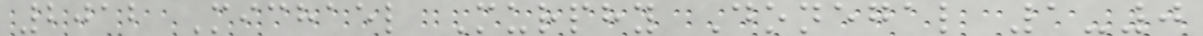2012 Michael Murphy Donegal 1-0
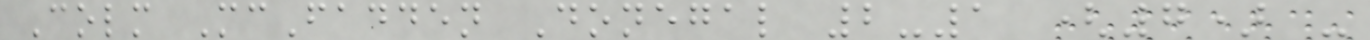Colm McFadden Donegal 2-1 (7) -
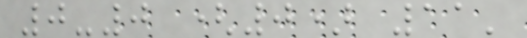0-0 (0) 11'
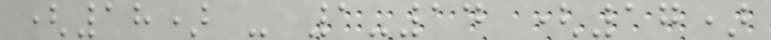(18) - 1-14 (17)
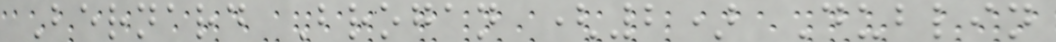Bernard Brogan (2) Dublin
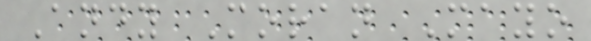Andy Moran Mayo
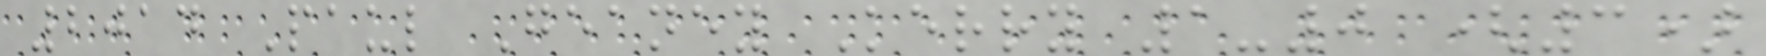2014 Paul Geaney Kerry 1-0 (3)
